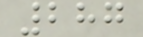287
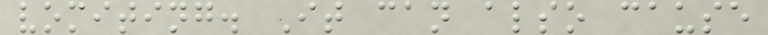vomiting. It can also cause
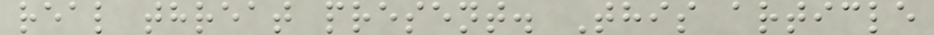real threat present. This article
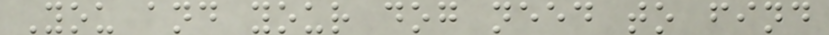You and your dog need to find
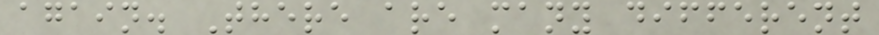again. There are many different
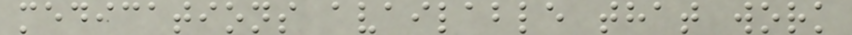medications available that work
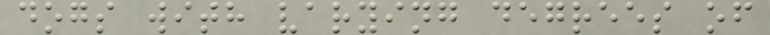dogs with varying degrees of
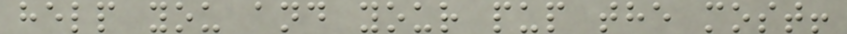help you and your pup the most!
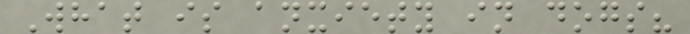What is anxiety in dogs?
